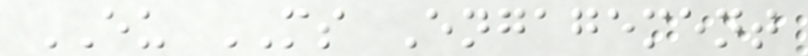EU MS Engagement
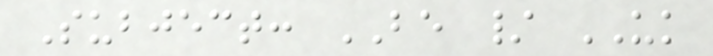Subject: BE / UK
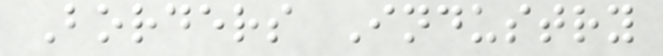Borders Industry
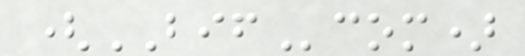(BIFcom)
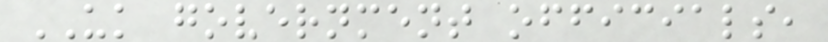UK government officials,
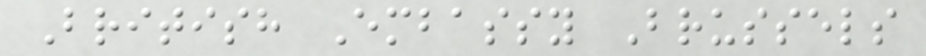British Embassy Brussels
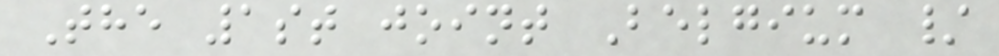The 1st joint Belgium /
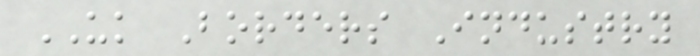UK Borders Industry
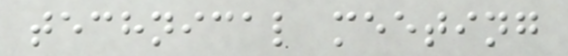technical meeting
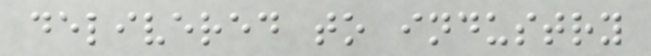delivered to industry
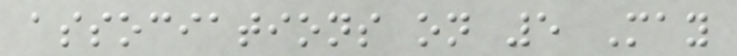associations on 5 May
